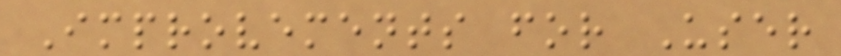Improvements for User
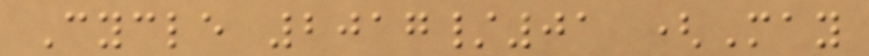Cycle 2017/01 (May
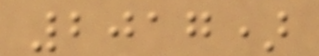2017)
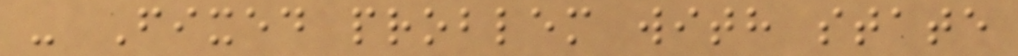- Fixed problem with state
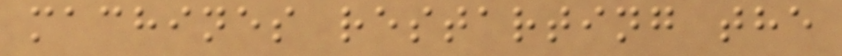machines restarting the
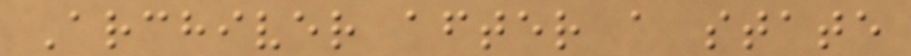Archiver after a state
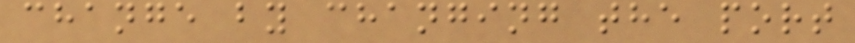change by changing the port
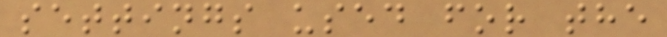settings used for the
